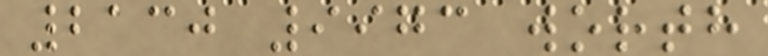2130 9973 worth
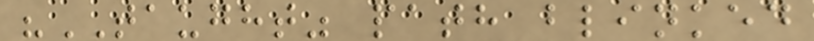"TAUGHT" path blinked
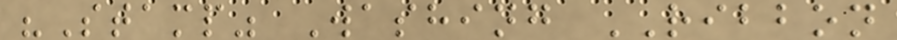"Stamp" Washing RIBBON
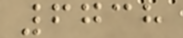6738
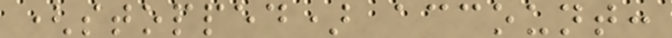(stopped) account:
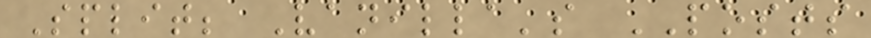Split; Vanilla's POSTS
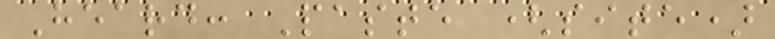Heard: Paste (site)
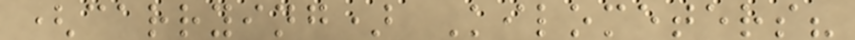(carrying) Kilometers?
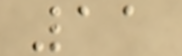11
